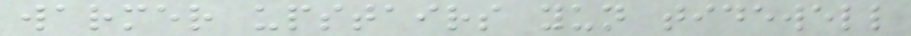warmer upstairs yun tidewell
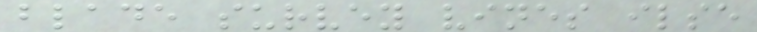blade survey vines ilse
